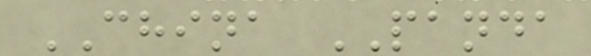CHINA PANDA
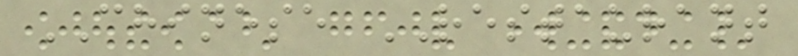CHINESE RESTAURANT
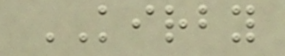KIRBY
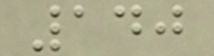140
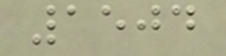1504
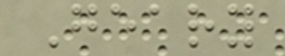Geary
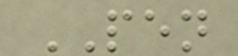PEN
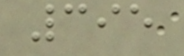395
